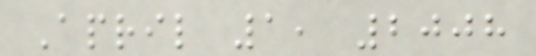April 1, 2008
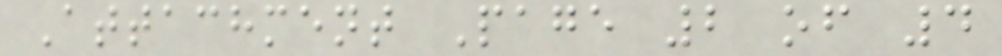Attachment Page 2 of 4
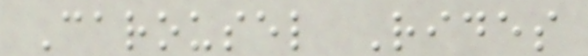Carousel Rides
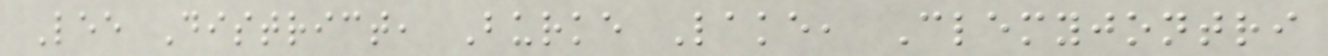Lee District, Burke Lake, Clemyjontri
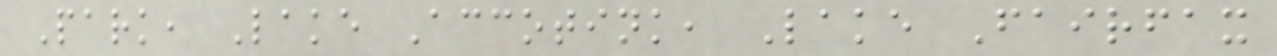Park, Lake Accotink, Lake Fairfax
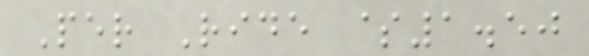Per Ride $1.50
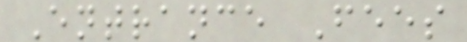Entrance Fees
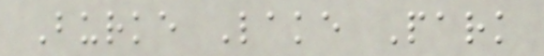Burke Lake Park
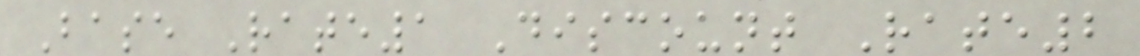Base Rate1 Discount Rate2
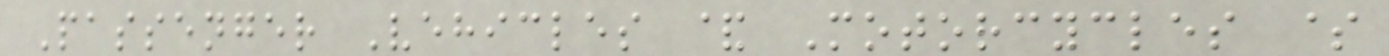Passenger Vehicles & Motorcycles $
